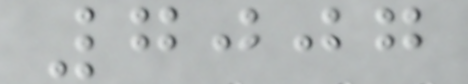7007
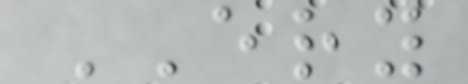ERY
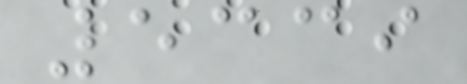5339
